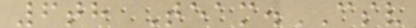6th Team.CSV
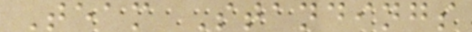Team Standings
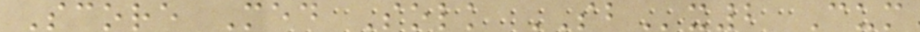Score Med Solk SBx2 Cum
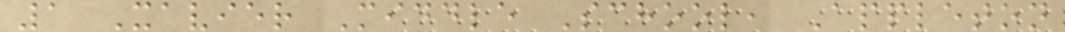1 Xavier Middle School, Appleton
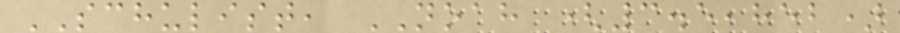SCHULIST, NOAH (3.5,852)
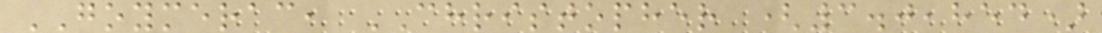GOYMERAC, CHRISTOPHER (3.0,854)
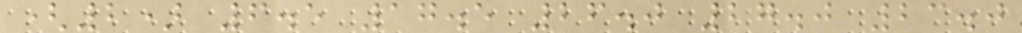(2) 6.5 17.5 26.0 27.0 23.0
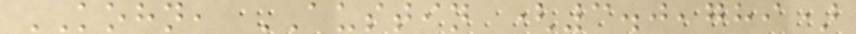KOHN, AUSTIN (3.0,789)
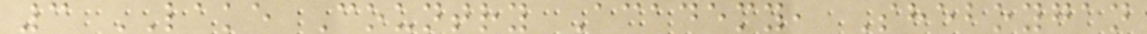3 LAKE Country Academy, Sheboygan
